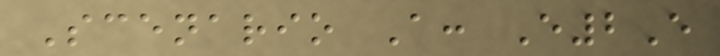Scenario A: E2E
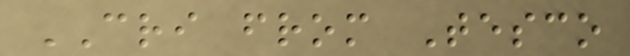CRI from Tesco
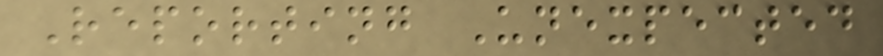Reporting Unexpected
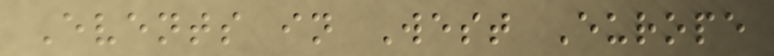Events in West Europe
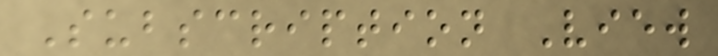Subscription View
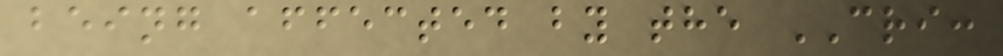being affected by the CRI:
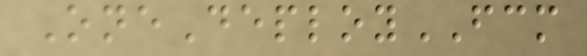OneDeployFCM
